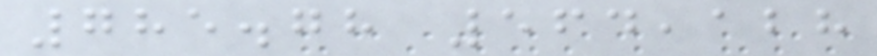785.78 564,128
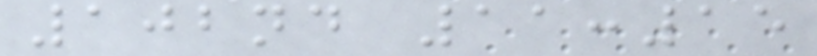102nd 11:15
